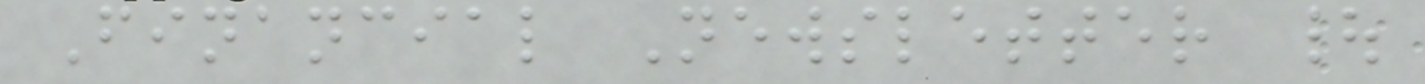Financial Newsletter |
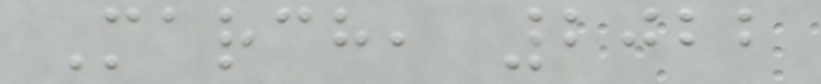March, 2022
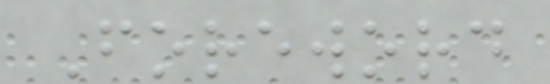Foreword
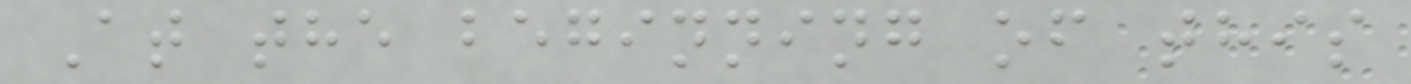At the beginning of this
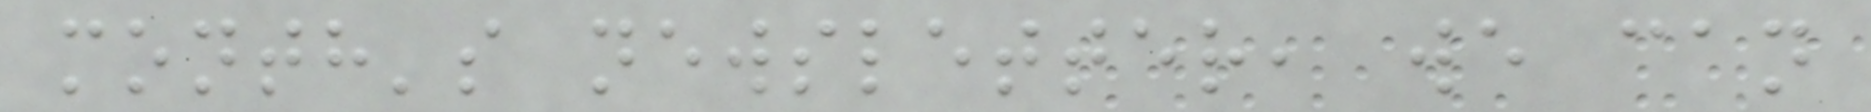month's newsletter, we can
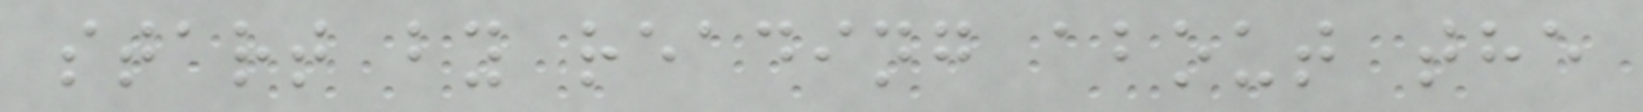start by reading about the
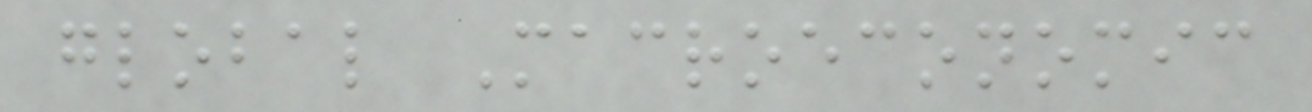global Macroeconomic
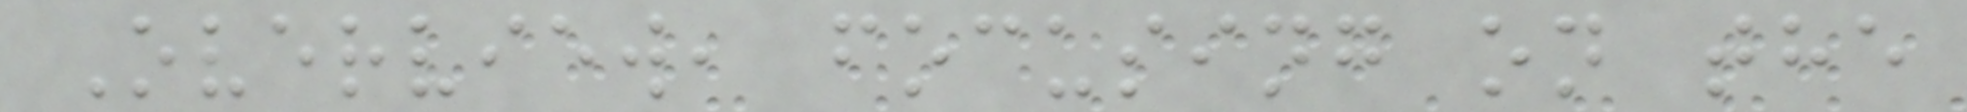Overview, focusing on the
